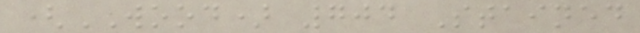(WOOD) 704 Stained
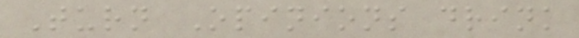Turn Opinions drink
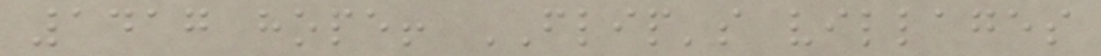1417 hope! FLIP's villages
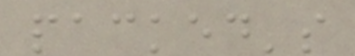packed's
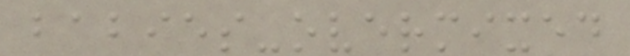babies-overmixed
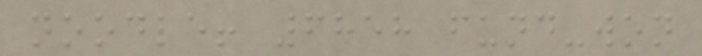noodle! 6858 fund-won
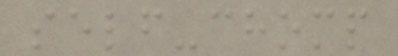self-chomp
